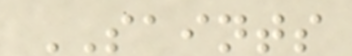SAINTS
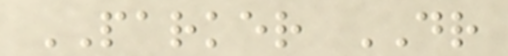PARKER DR
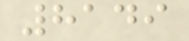8149
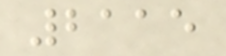2115
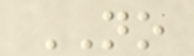NO
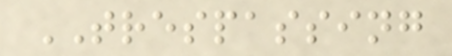TRESPASSING
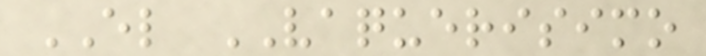EL VAQUERISIMO
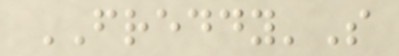FREDDY'S
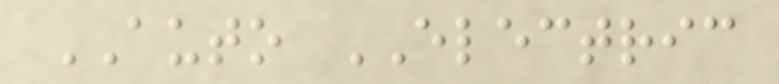AUTO ELECTRIC
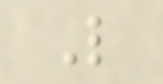L
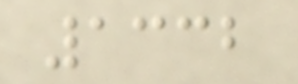1332
